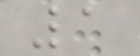1
